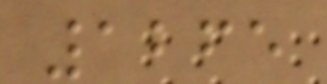1265
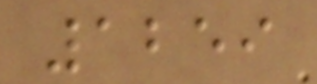1259
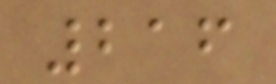216
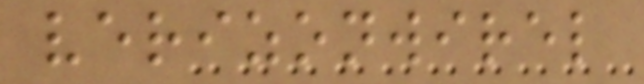verizonwirel
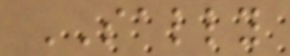SALLY
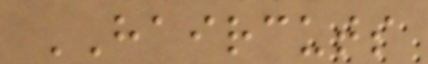HAIRCUTS
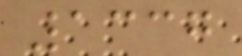1337
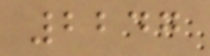2247
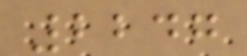2247
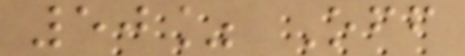50% Off
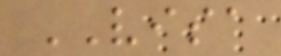VISA
